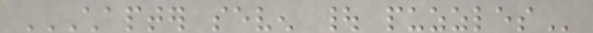CHAPTER SEVEN | PUZZLES
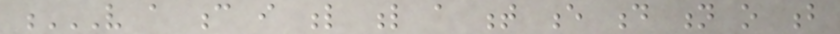V A C I L L A T E D N O B
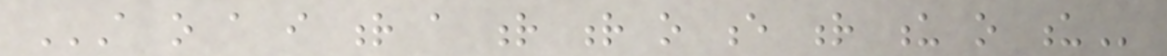A O A I R A R R O E R U O U
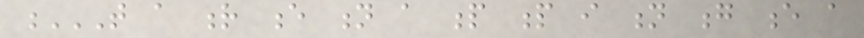T A R E N A P P I N G E A
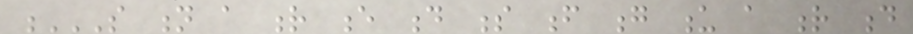S N A R E D S F G U A R D
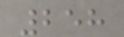258
